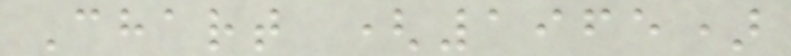Chart (1965)
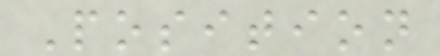Position
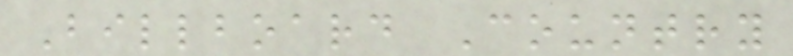Billboard Country
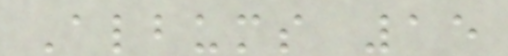Albums 15
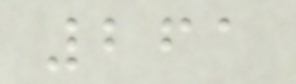261
